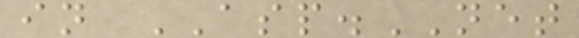in ASP.NET
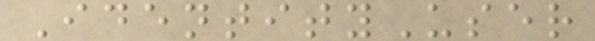IdentityUser
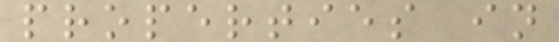properties in
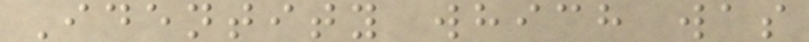Identity which was
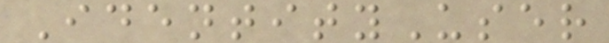IdentityUser
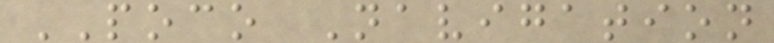POCO Navigation
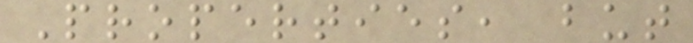Properties, but
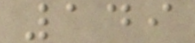149
